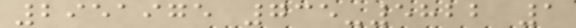2951975 735-5822 1
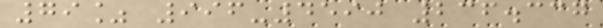79% 996-4590 236.337
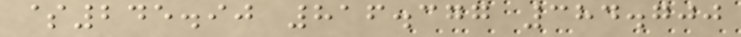$245.90 816.377 384.700
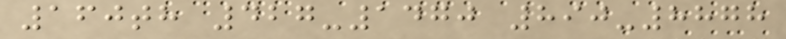160th 427-1470 890-8878
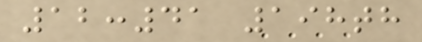12:41 198th
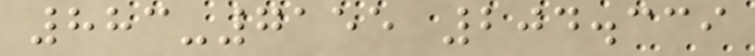883-7155 204.339
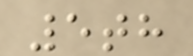5th
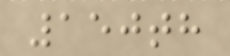150th
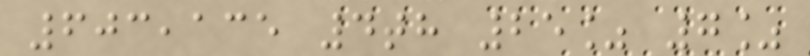603,135 4th 25% 7%
